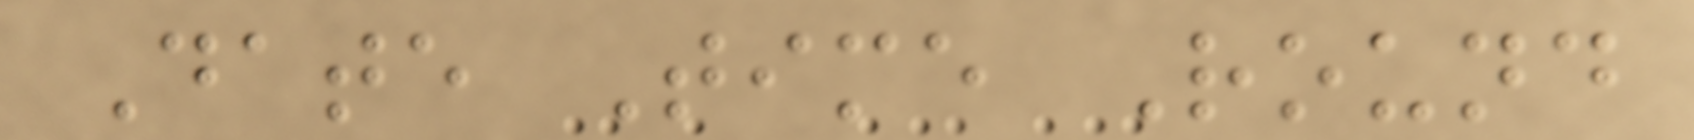Date Time Round
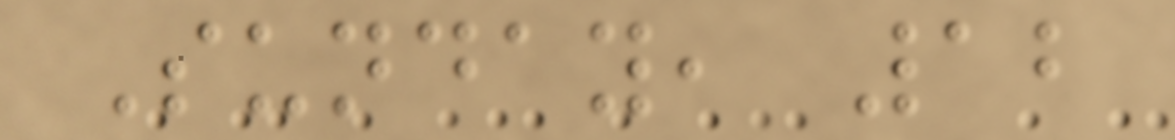Sunday, 12
